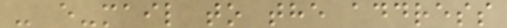- e-mail to the address
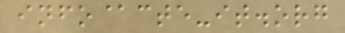info@cte-it.org
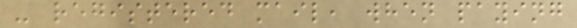- registered mail, when paying
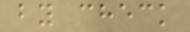by check
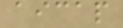aicap
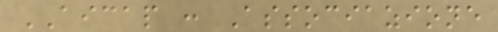AICAP : Associazione
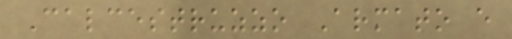Calcestruzzo Armato e
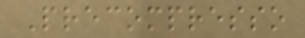Precompresso
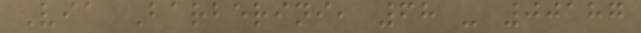Via Barberini, 68 - 00187
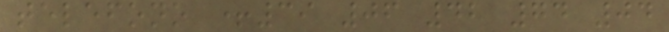telefono +39 06 42 74 04
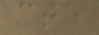cte
